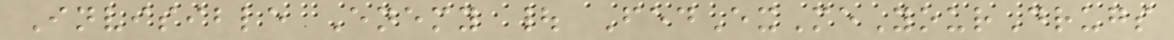Invisible Enemy | FedExMeYourDrugs
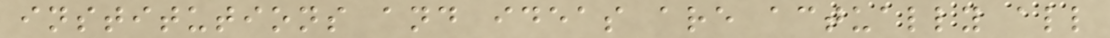institutions and ideas are actually all
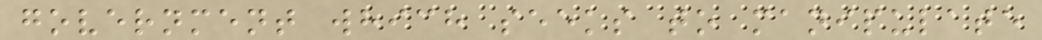government which seeks to manipulate
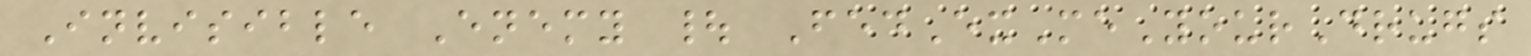Invisible Enemy | FedExMeYourDrugs
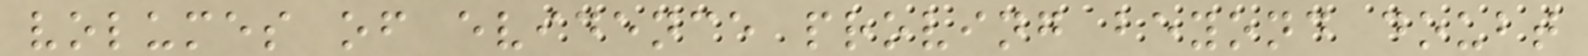volumes of evidence proving beyond doubt
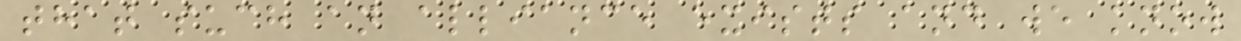that such an alliance exists and we know
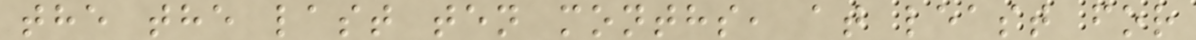the the last ten months, at least for
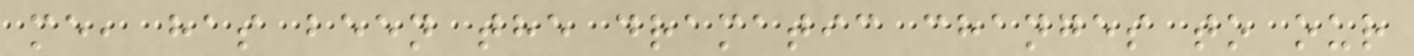me, has been the dramatic changes to our
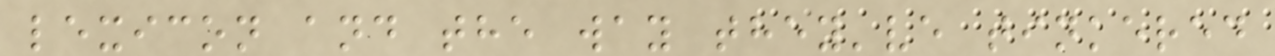lexicon and the way they've tinkered
